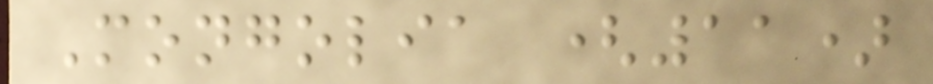Mongolia (11)
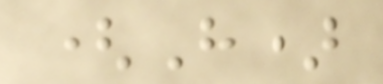(H)
